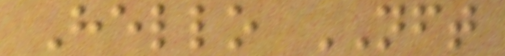Hello NFT
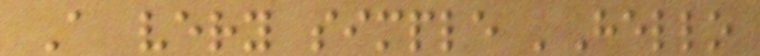A very simple 'Hello
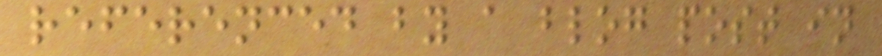referenced by a blog post in
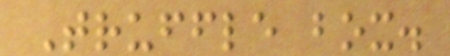Truffle box.
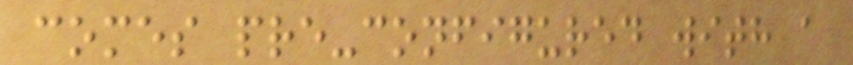comes pre-configured with a
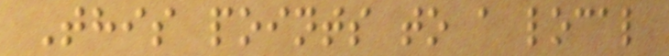This points to a local
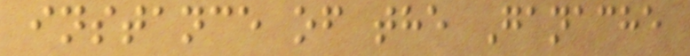instance of the Ganache
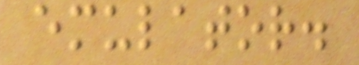emulator.
